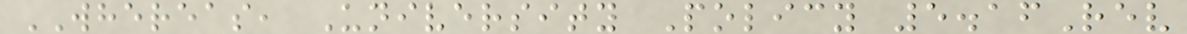WHEREAS, University Policy 5.16Rev
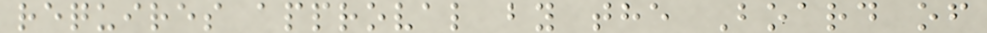requires approval by the Board of
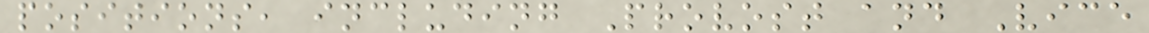positions, including Provost and Vice
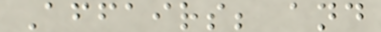Affairs; and
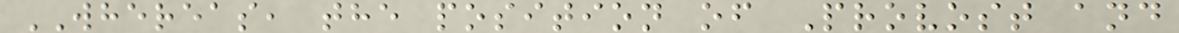WHEREAS, the position of Provost and
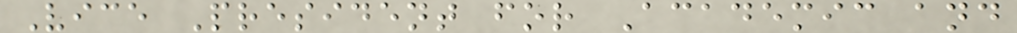Vice President for Academic and
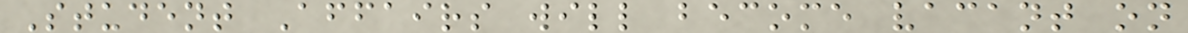Student Affairs will become vacant on
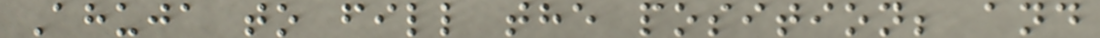Ahuja to fill the position; and
